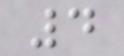4
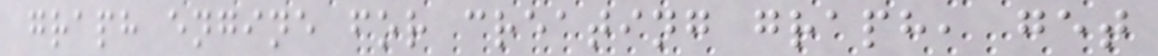graph engine for creating graph, get
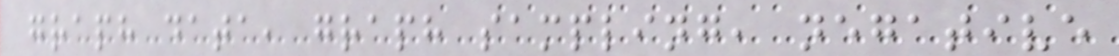graph data, graph sampling, negative
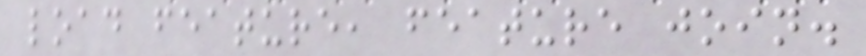load feature, feature join.
